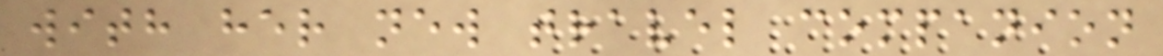with her new travel companion
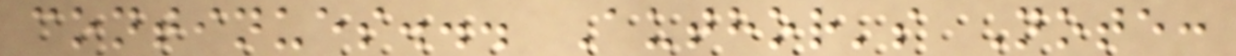continues... Author's Note:
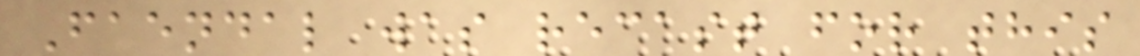Faendal was recast for this
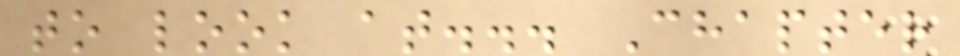to look at... Chapter
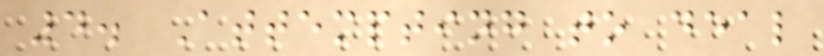4. Attempting to deal
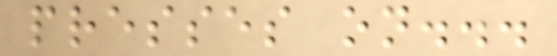presses on...
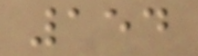154
